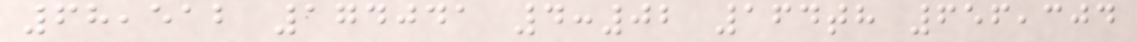68,512 174041 4:02 164th 656,304
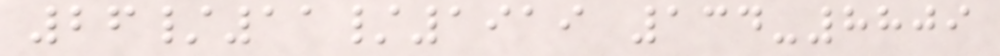26/11/1919 134-8809
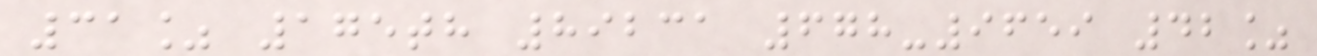31% 175th 89231 678-9659 42%
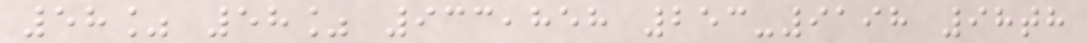58% 58% 933,858 253-9198 98th
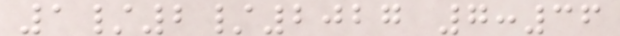1/2/2027 7:36
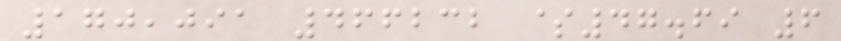170,091 466232 $47.69 6
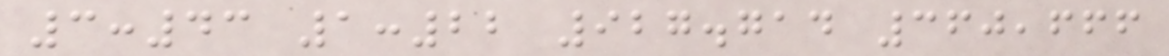3:43 1:22 927.714 360,666
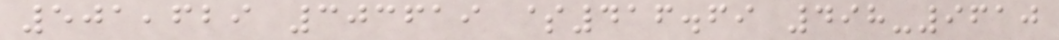501,629 303619 $416.69 498-9610
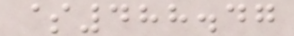$488.47
